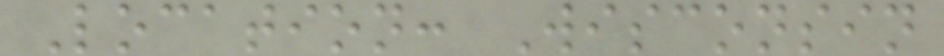Location: Wisconsin
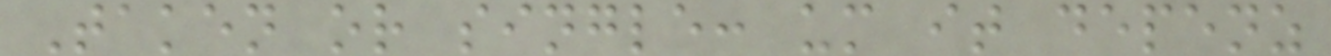Taken or single: um it depenz
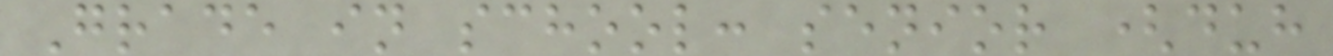Grade in school: senior (duh
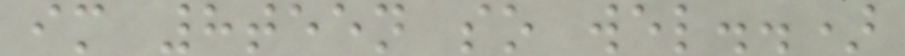im 8teen so wel..)
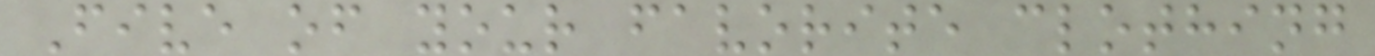Five of your favorite clothing
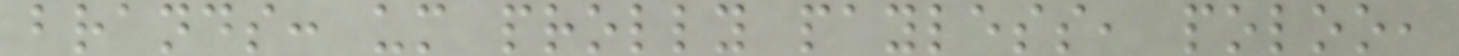brands: um prolly payless, poloo,
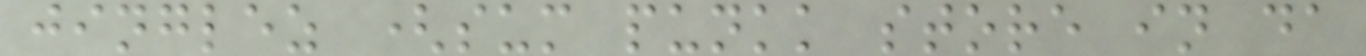jinglez (sum punkk store in da
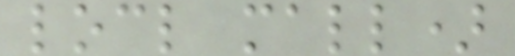locl mall)
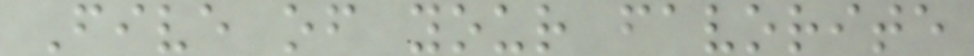Five of your favorite
